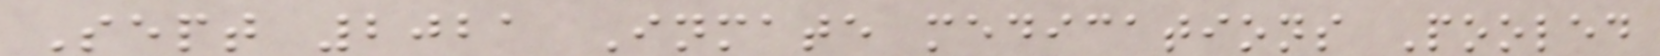Sept 2021 Inmate medications Pooled
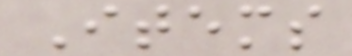Items
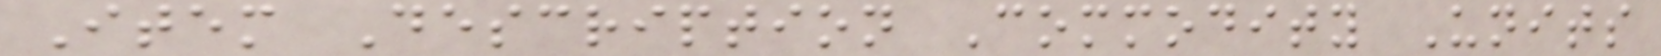Item Description Commodity Units
